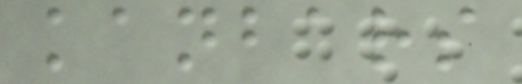kanbars
